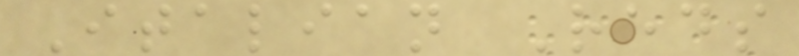Italian Reds
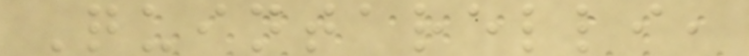Quintarelli,
